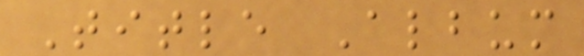Title Album
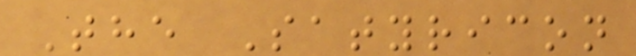The Satyricon
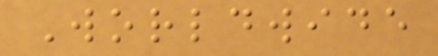Worldwide
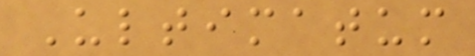Ultimatum
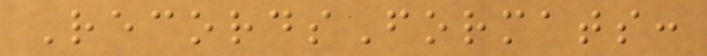RecordsFormats:
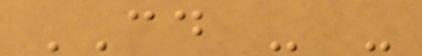CD - -
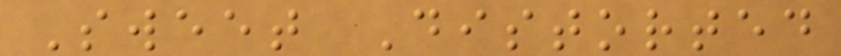Sweet Distorted
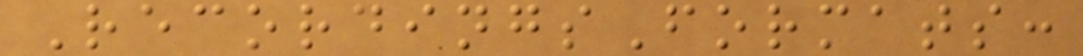RecordingsFormats:
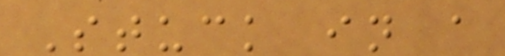Stuck in a
